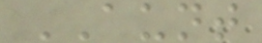AUNT
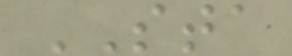STA
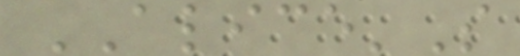ALICE'S
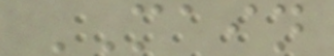MAIN
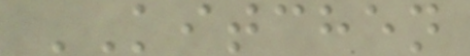KITCHEN
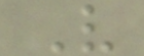V
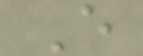E
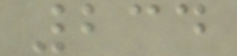234
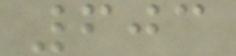603
